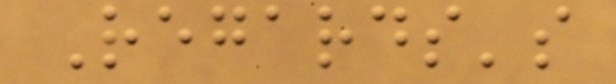Regards's
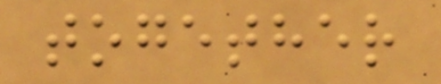together
